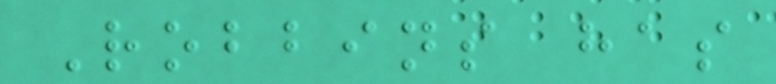Robbins has
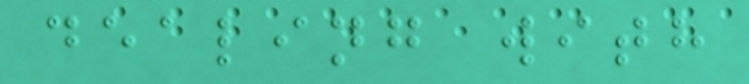dealing with
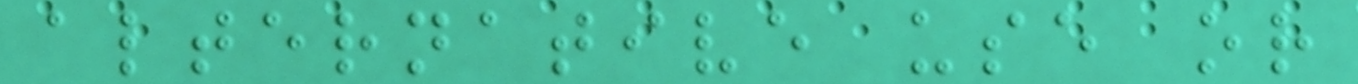alternative use or
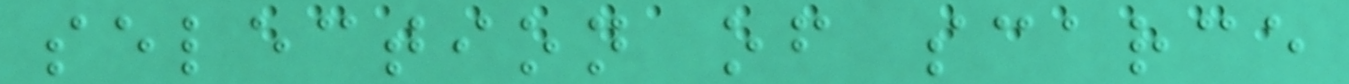selection of scarce
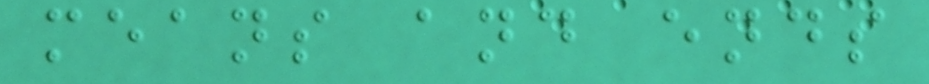means and ends
